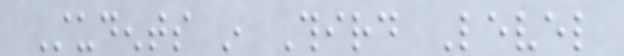Students in Third Level
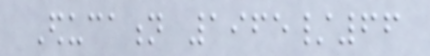Education 1965/66
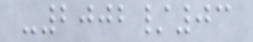-2002/03
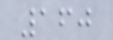160
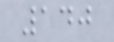140
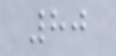80
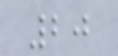20
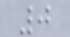0
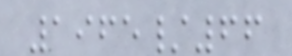1965/66
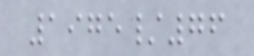1975/76
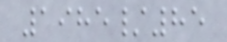1985/85
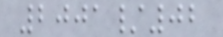2001/02
